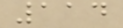114
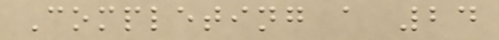Completing a 24
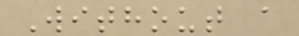Without a
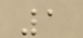1
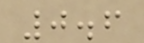0.6
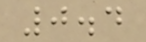0.4
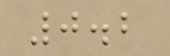0.2
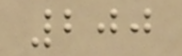200
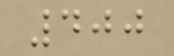400
